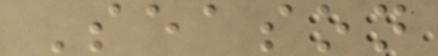Season
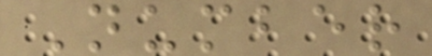Number
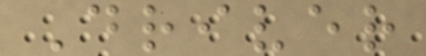Driver
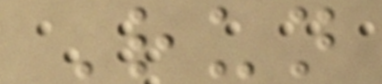Run
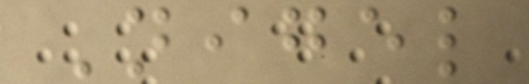Nigel
